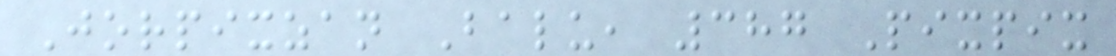Jorpixzan Balu, 387 Pixpix
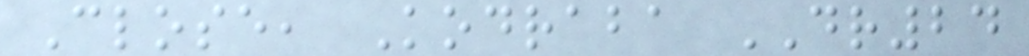Close, Kodraba DR24
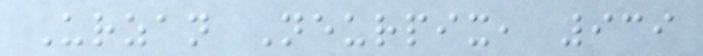Urzan Neurpix, 939
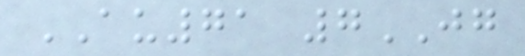AU71 7JG
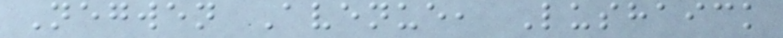Negwen Avenue, Lushaick
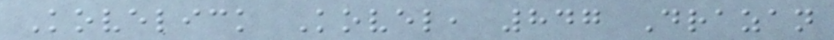Kovelick Kovel, 847 Drazan
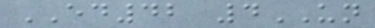ED42 4UN
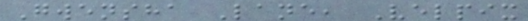Gwensha Lane, Velpix
